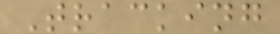Tracking
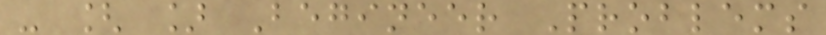- [ ] Begineer Problems
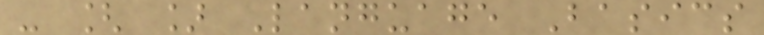- [ ] Language Basics
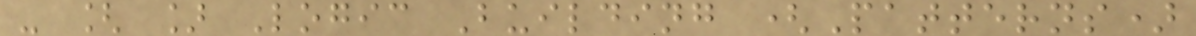- [ ] Logic Building (Patterns)
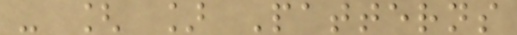- [ ] Patterns
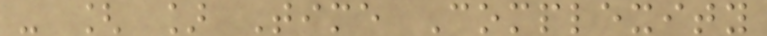- [ ] Time Complexity
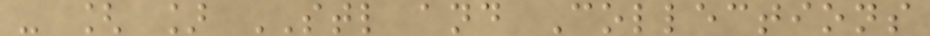- [ ] STL and Collections
